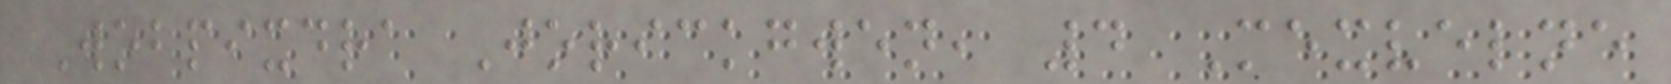Wobpixdra Jorickgwen, 4 Mexvelne
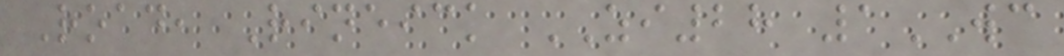Road, Rineick ZI28 1WC
